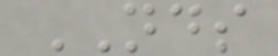NDS
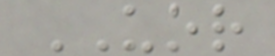UOR
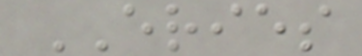ERIES
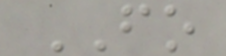FO
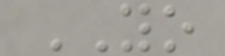YO
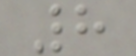8
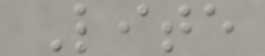Lite
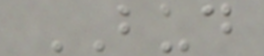BUD
